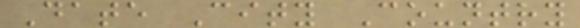Date City Country
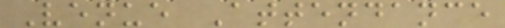Venue Attendance
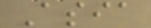Asia
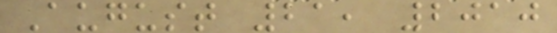August 21, 2010
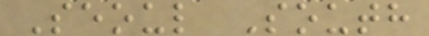Seoul South
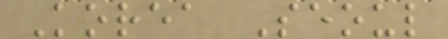Korea Seoul
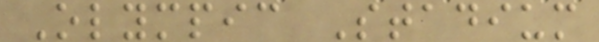Olympic Stadium
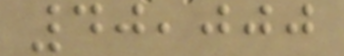40,000
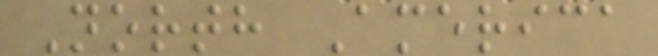North America
